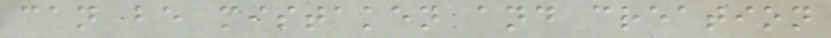can be mistaken and creation
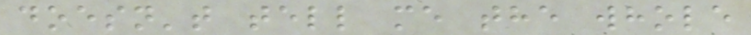doesn't tell me the whole
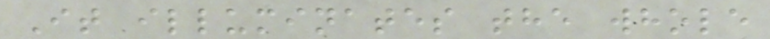It illuminates the whole
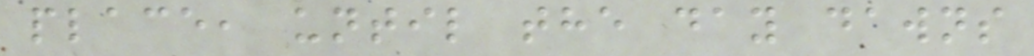place, until the day dawns
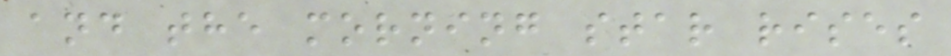and the morning star rises
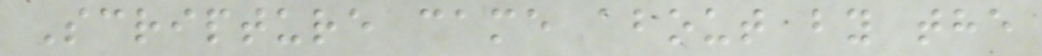Scripture came about by the
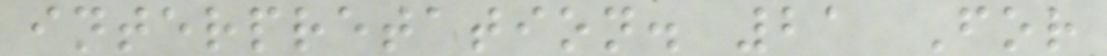interpretation. 21 For
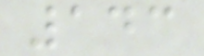143
